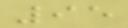95
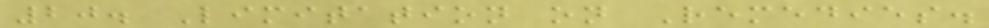20. Limitation on Remedies.
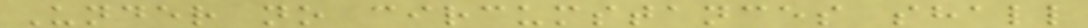Under no circumstances shall
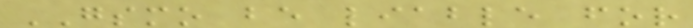GSMO be liable for
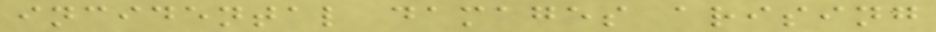incidental damages arising
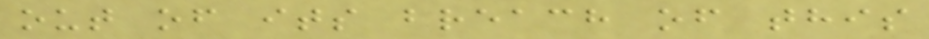out of its breach of this
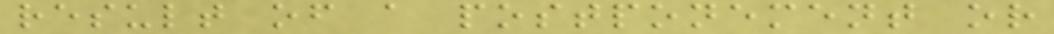result of a postponement or
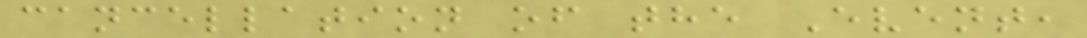cancellation of the Event,
